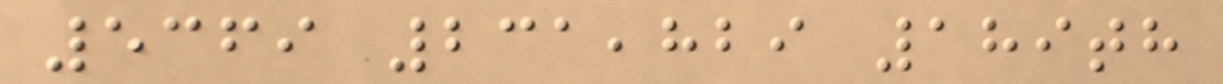5369 231,829 189th
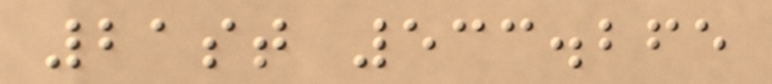21st 533.265
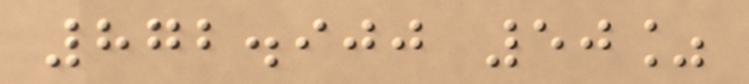872.900 50%
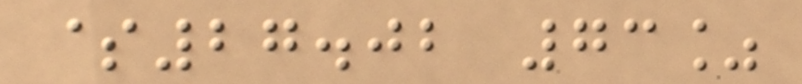$27.02 73%
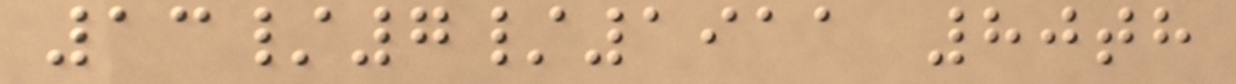13/7/1911 80th
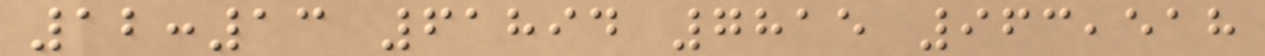12:13 61894 7815 963,518
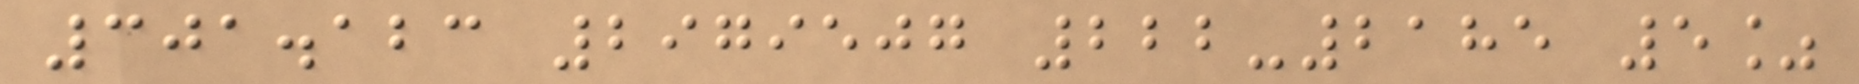301.123 2979507 222-2185 5%
